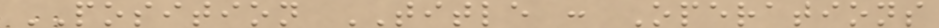POSITION TITLE : Operations
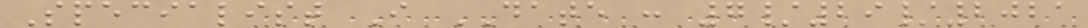Specialist I DATE : 7/29/2021
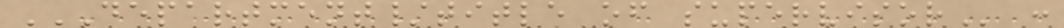DEPARTMENT/TITLE OF SUPERVISOR :
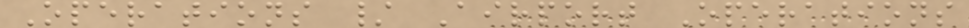Operations / Airport Operations
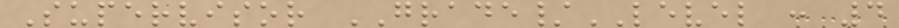Supervisor GRADE/LEVEL : 4
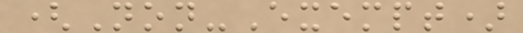(Non-Exempt)
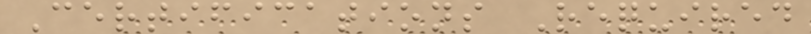Certifications Required
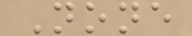None
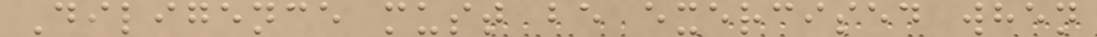Diligence must be exercised when
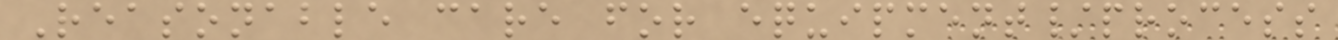Reasonable care for equipment/process
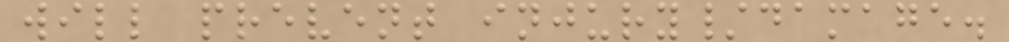will prevent injury/damage.
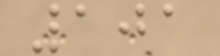101
